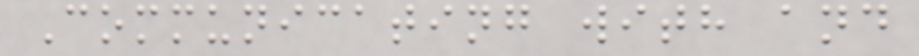Communicating with and
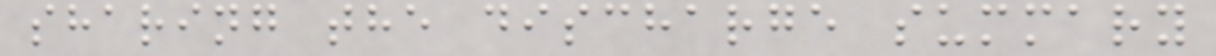sharing the discharge summary
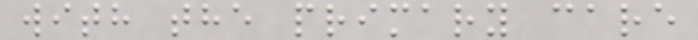with the primary care
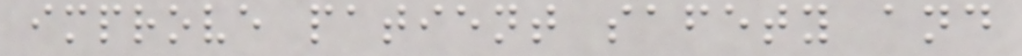improve patient safety and
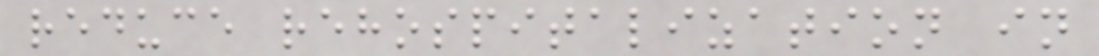reduce rehospitalization in
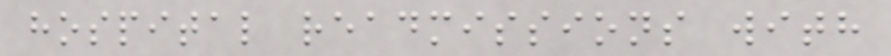hospital readmissions with
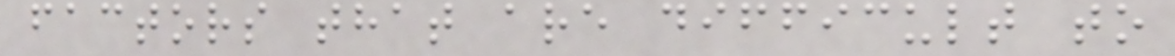factors that are difficult to
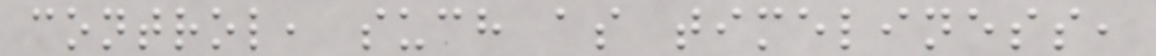control, such as timeliness,
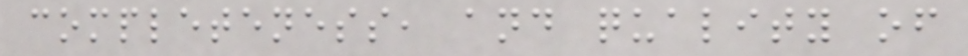completeness, and quality of
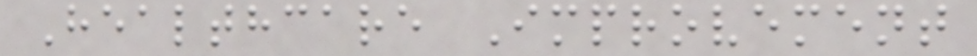Healthcare Improvement
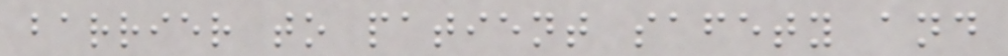barrier to patient safety and
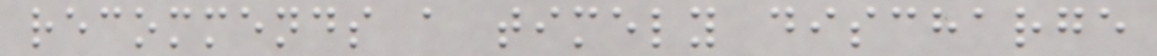recommends a timely discharge
